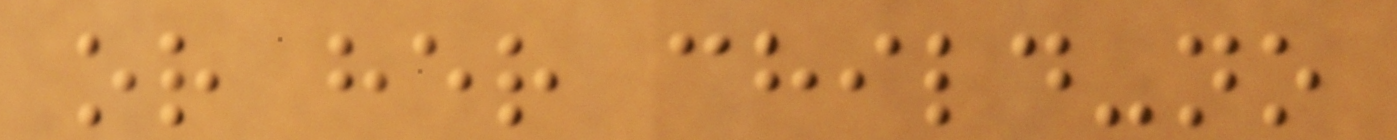or her child-no
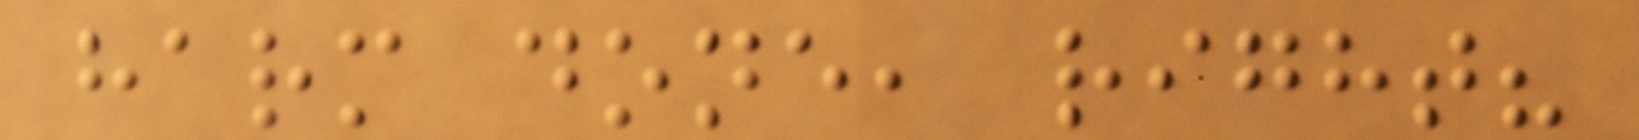harm done, right?
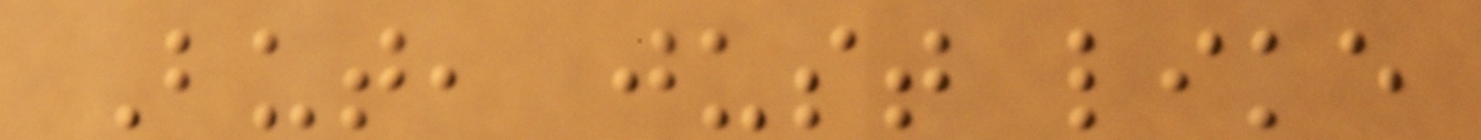But, just like
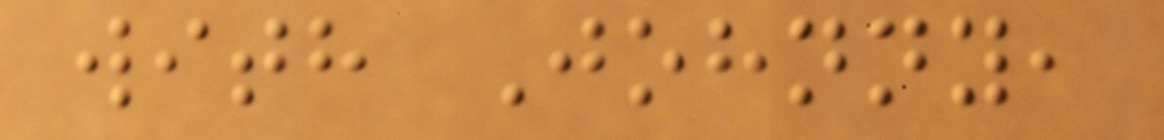with Johnny,
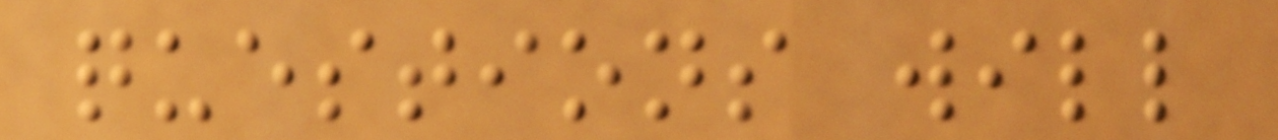questions will
